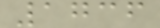1736
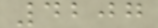4207
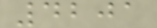4201
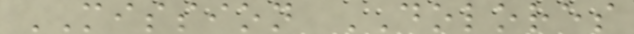MISSION DOLORES
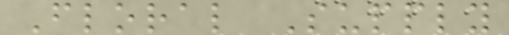Floral Supply
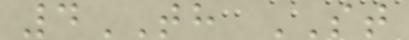4TH ST
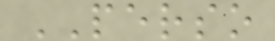PERSO
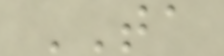TA
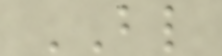BL
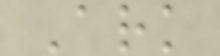Ark
